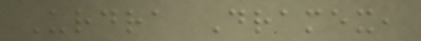Urdra Dramex,
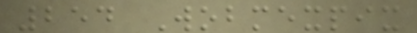254 Wobmexpix
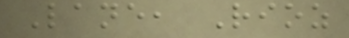Lane, Rioz
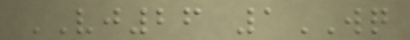VJ26 1WQ
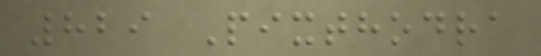829 Pixthodra
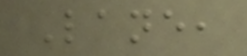Lane,
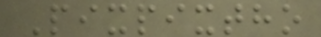Pixpixtho
